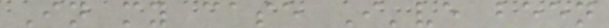In my case I've been
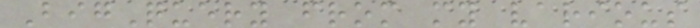BigQuery from my various
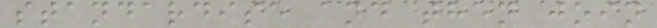standardise and then join
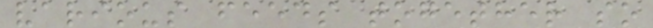various feeds together so
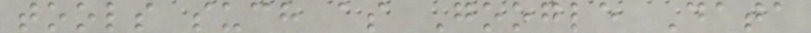tools such as Google Data
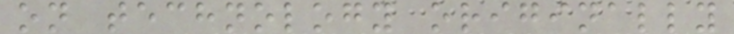on technology originally
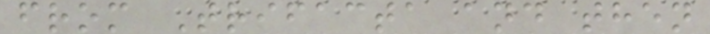from Trifacta and then
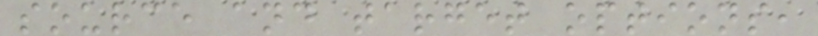source and target options,
